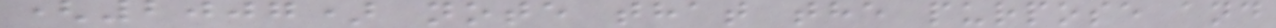(2007) note that the purpose and
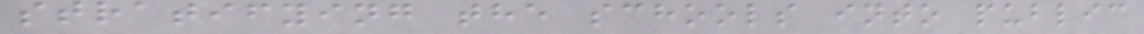stratifying the schools into public
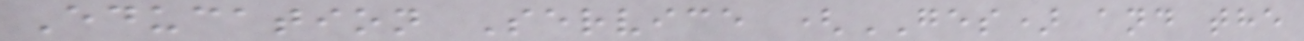Education Service (GES) and the
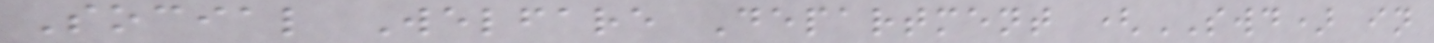Social Welfare Department (SWD) in
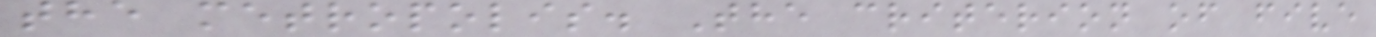the metropolis. The criterion of five
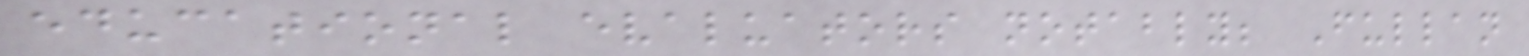educational evaluators notably; Fullan
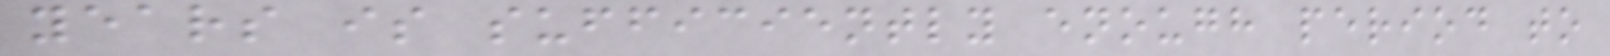years is sufficiently enough period to
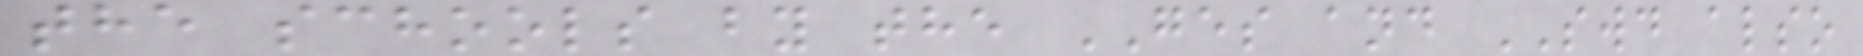the schools by the GES and SWD also
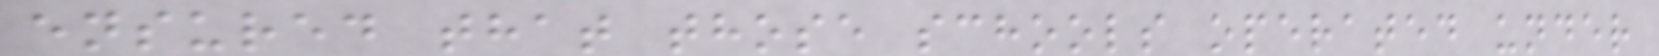ensured that those schools operated under
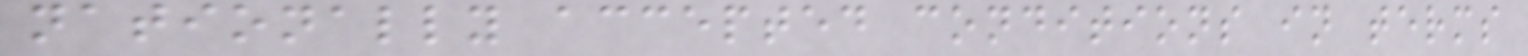nationally accepted conditions in terms
